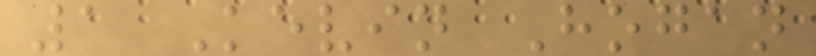1 Kevin Hogan
